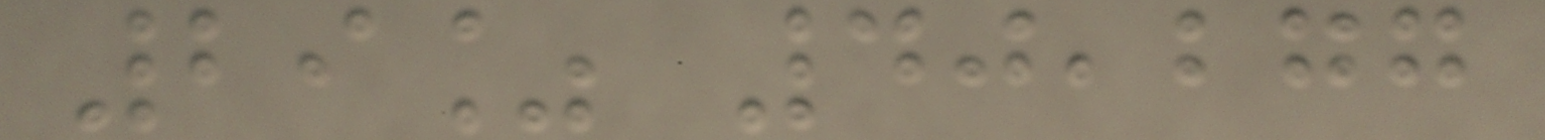29% 40,277
